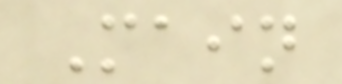Main
